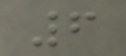6
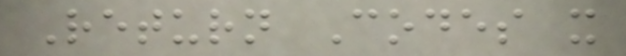Return Codes it
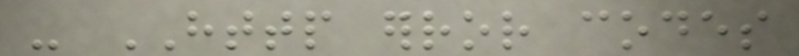- HTTP error codes
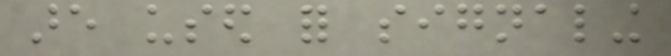are used for signaling
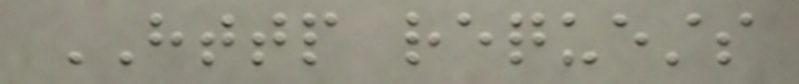HTTP requests
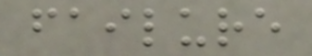failure
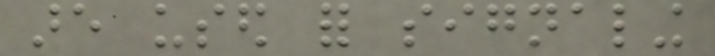are used for signaling
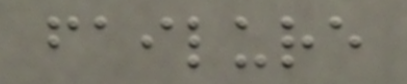failure
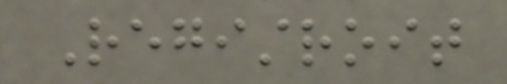Registroit
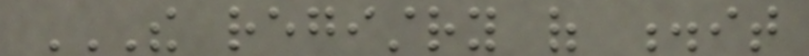THE REGISTRY OF .IT
